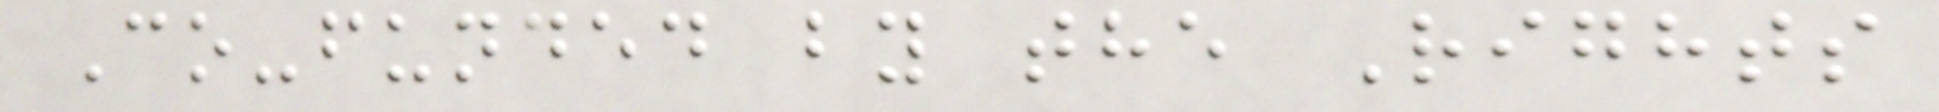Co-funded by the Rights
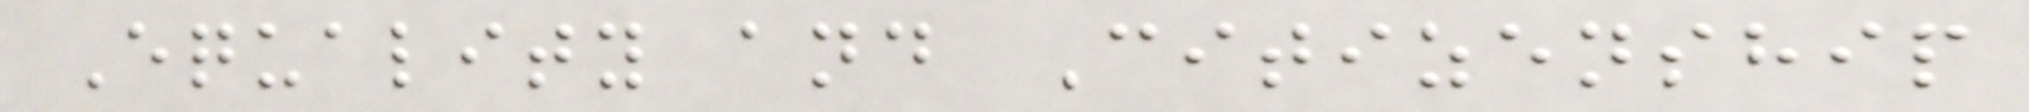Equality and Citizenship
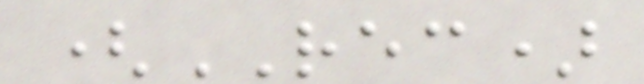(REC)
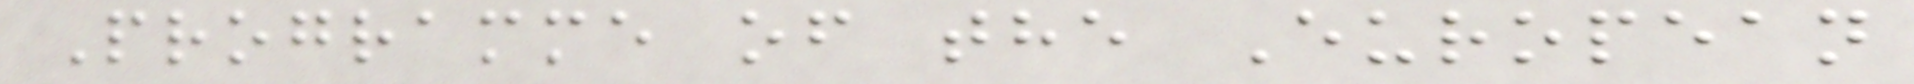Programme of the European
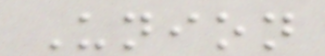Union
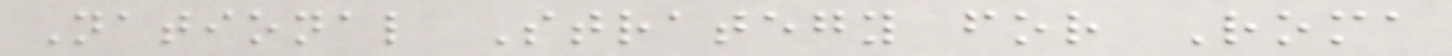National Strategy for Roma
